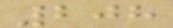208
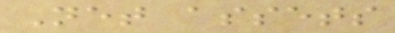Net assets
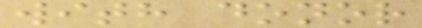with donor
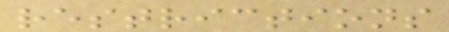restrictions
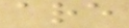are
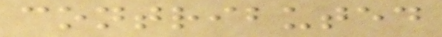contributed
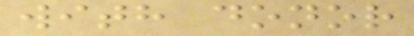with donor
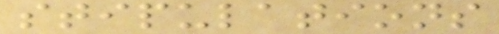stipulations
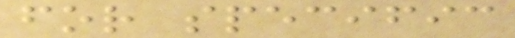for specific
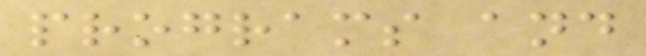programs and
